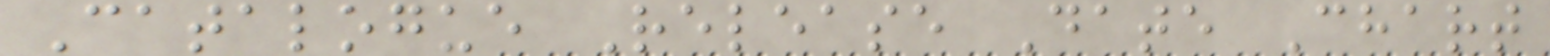Catalogue Release Date Chart
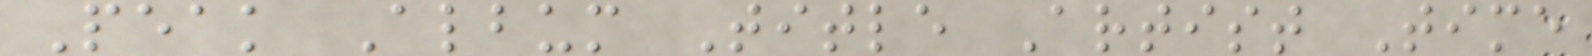Peak Album Title Artist Time
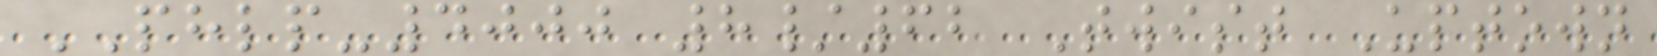PHLP-4000 8/62 Twist Uptown
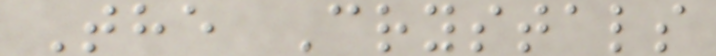The Crystals
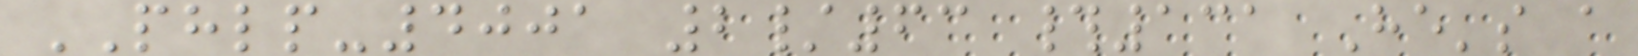PHLP-4001 2/63 #131 He's a
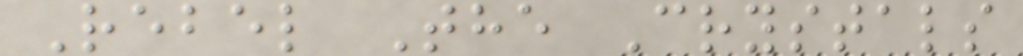Rebel The Crystals
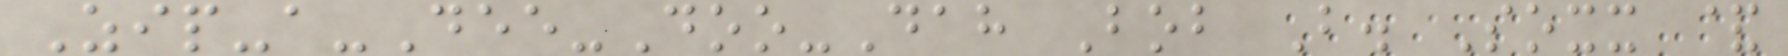Zip-a-Dee-Doo-Dah Bob B. Soxx &
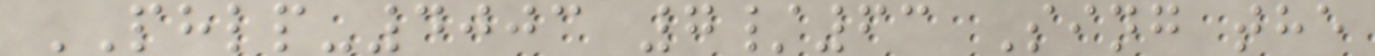PHLP-4003 7/63 Sing the
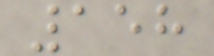158
